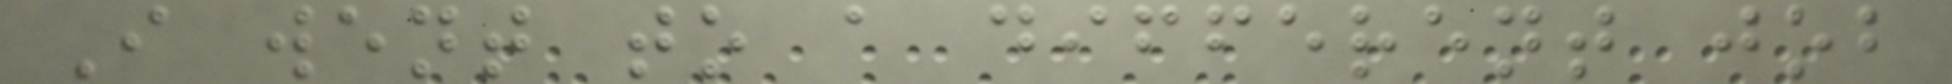I went to a different job
